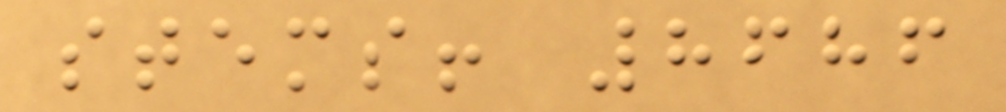stems! 8686
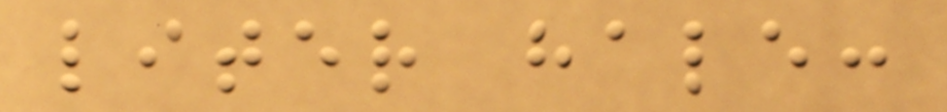liter hale:
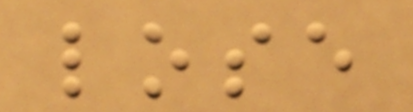lose
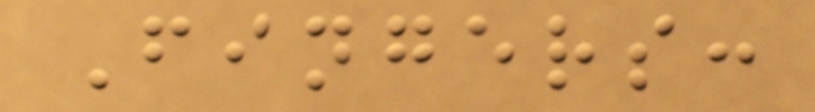Fingers:
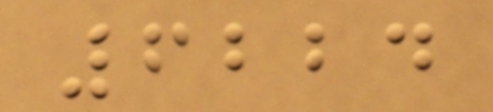6224
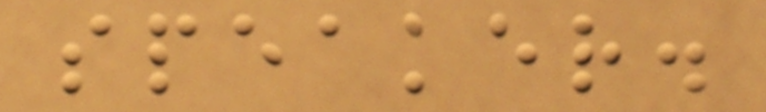speaker.
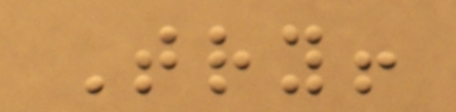Try!
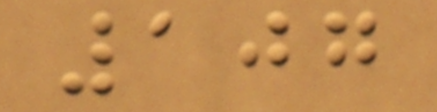107
